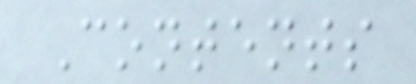Contents
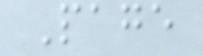Page
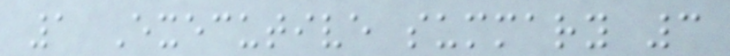1 Executive summary 3
